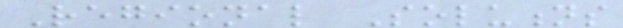Regional Solutions
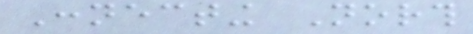Connecting North
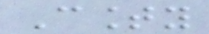County
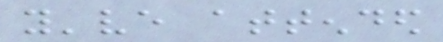you've attended
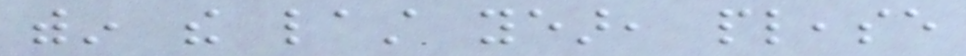within the last year, please
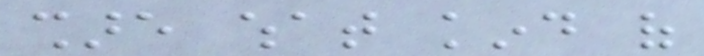share what kind of
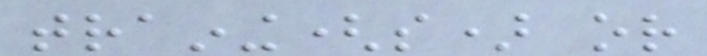training(s) or
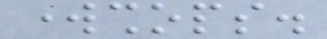workshops.
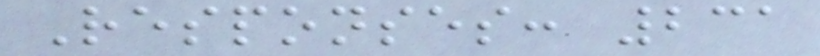Responses: 231
